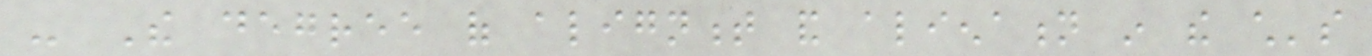- The degree of alignment and alienation in the child's
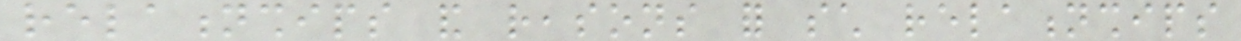relationships and reasons for such relationships
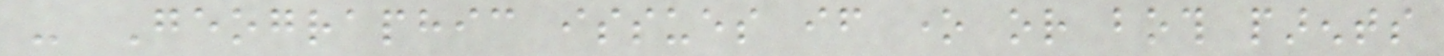- Geographic issues if one or both parents
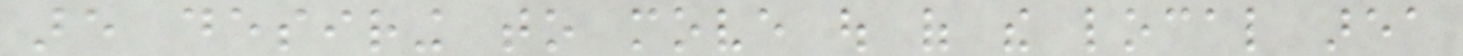are desiring to move out of the local area
